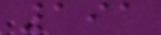191
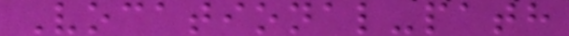Vocational-path
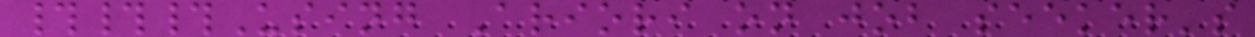###Using Ariori on job seeker's
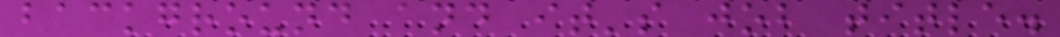background and it's job title.
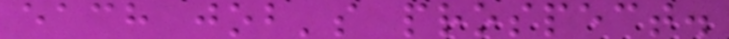each job's prospect.
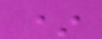*
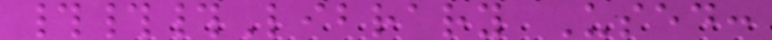###Library Used:
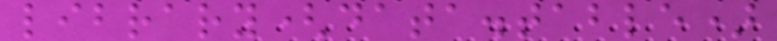library(data.table)
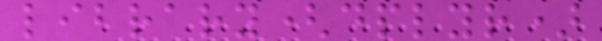library(dplyr)
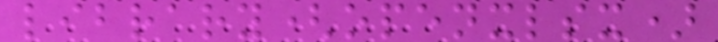library(openxlsx)
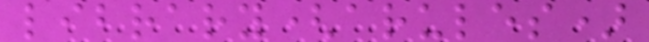library(arules)
